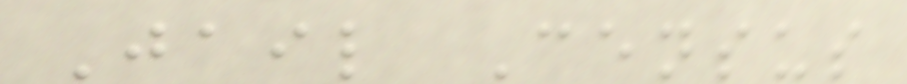Jail Census
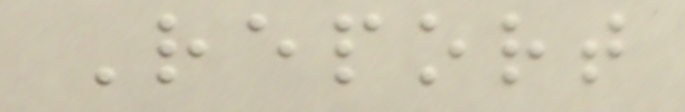Report
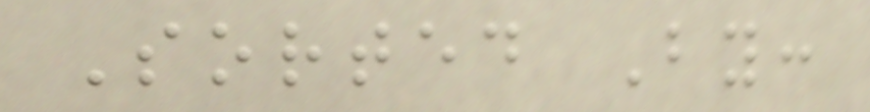Sorted By:
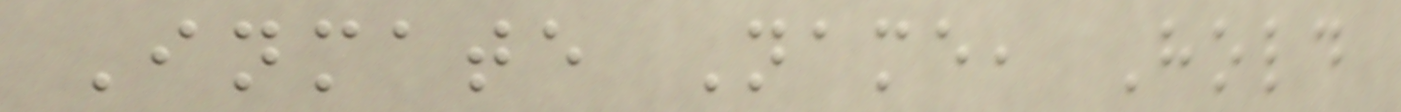Inmate Name, Hold
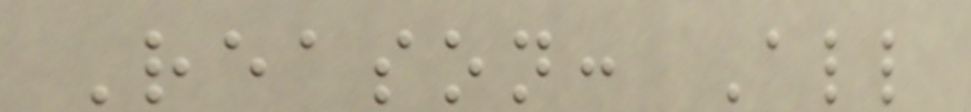Reason: All
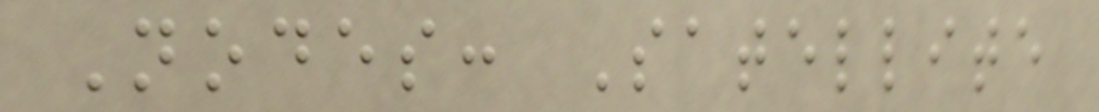Nodes: Satellite
